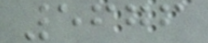5676
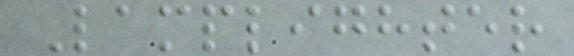Lamplighter
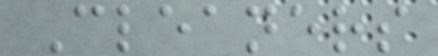Cleaners
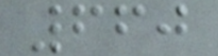660
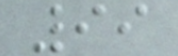99
